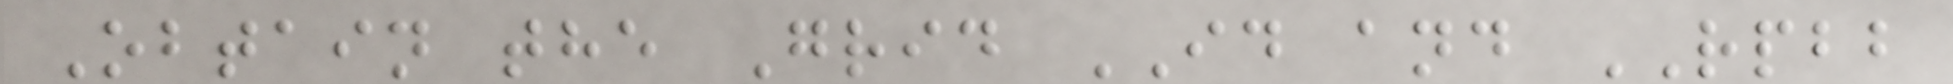Obtain the Grid ID and RPBB
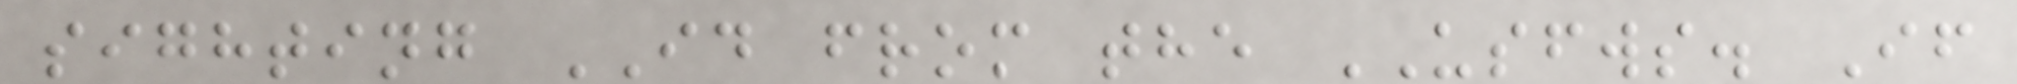sighting ID from the USFWS. If
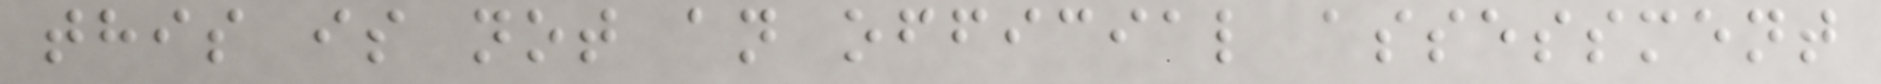this is not an official assessment
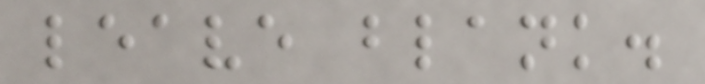leave blank.
